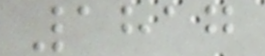1817
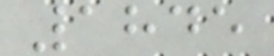1845
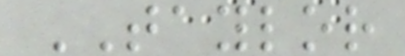TAYLOR
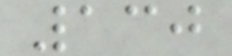130
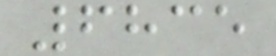6835
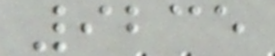9235
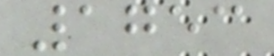1753
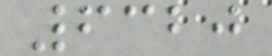6320
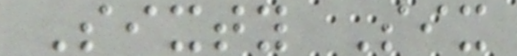Sixty Six
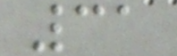31
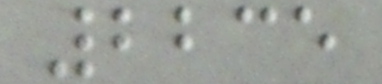2235
